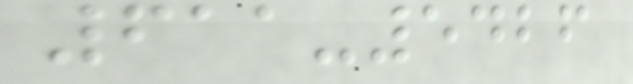611-5426
